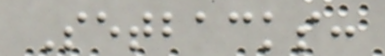Setbacks:
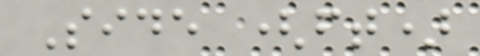Side (ft)
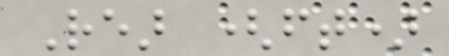Rear (ft)
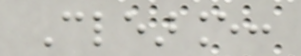Clearance:
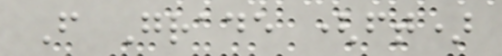From Grade (ft)
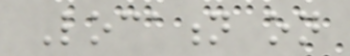Location on
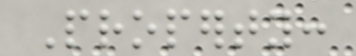Property:
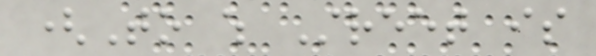(To which Street is
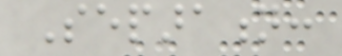Separation:
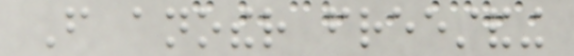From another freestanding
